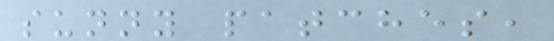sunny patches,
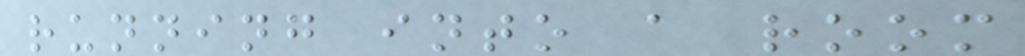running into a room
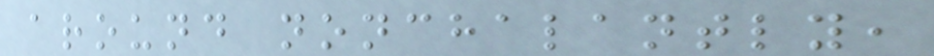around nonchalantly,
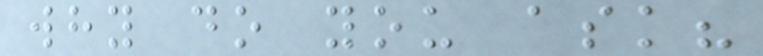why do you ask?
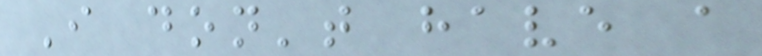I don't have a
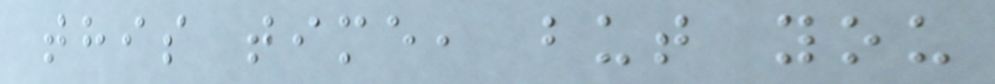this time, but you
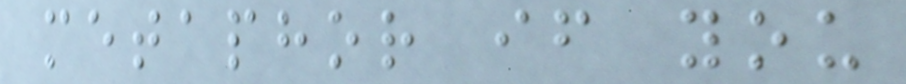metaphor if you
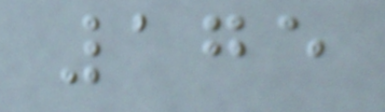175
